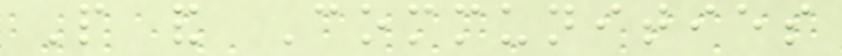People and Communities
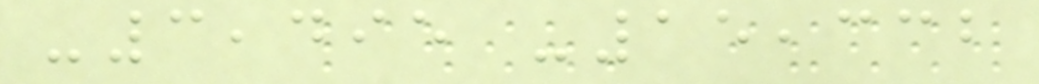-3,495 -15,332
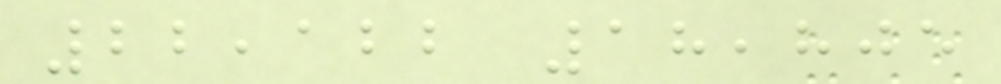22,122 18,805
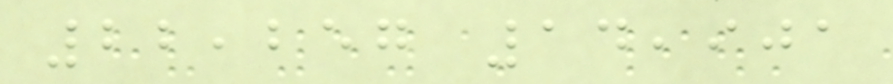22,257 14,901
